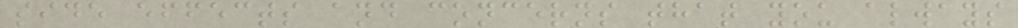side effects and concerns that you always
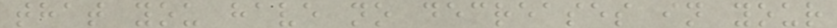that you have no decreases in your
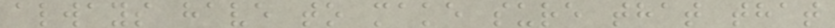always have to make sure that that
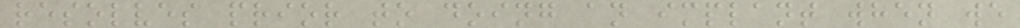resolves prior to doing an implant when we
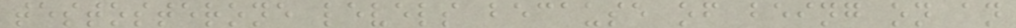testosterone levels because of being on an
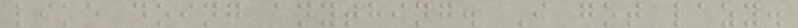like doing anything. I got lazy.
